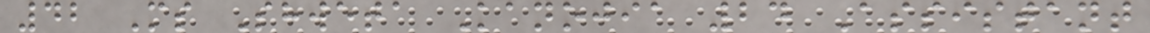42 Ms Shweta Kanojia 24 Assistant
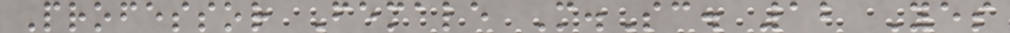Professor Female M.Sc. 12 Yes
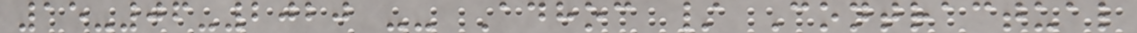15-06-2020 -- Adhoc / Contractual
